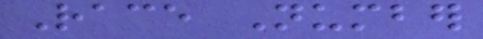Race Number
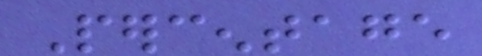Percentage
